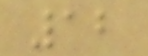12
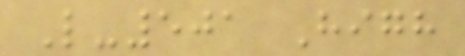L-501 High
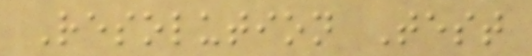Resolution Test
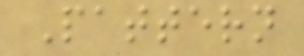Pattern
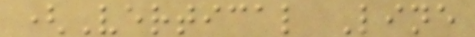(Vertical Line
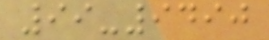99-9490
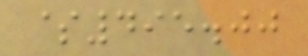$495.00
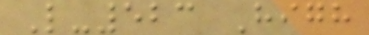L-523 High
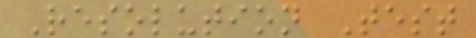Resolution Test
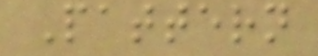Pattern
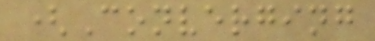(Converging
